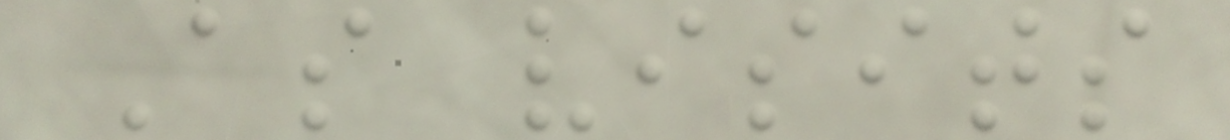As visits
